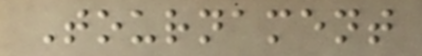Tournament
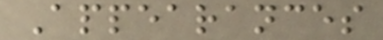Appearances
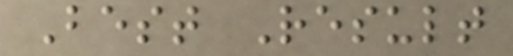Best Result
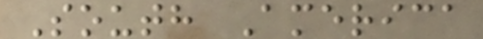South America
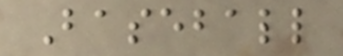Baseball
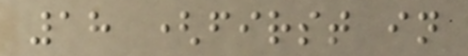18 (first in
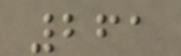261
